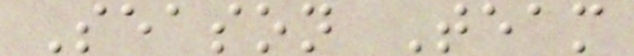Season Team
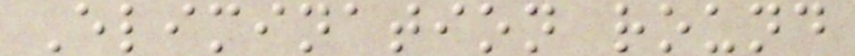Elimination round
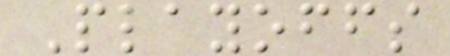Playoffs
